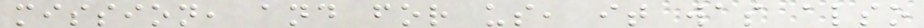mission, and for us, it was also
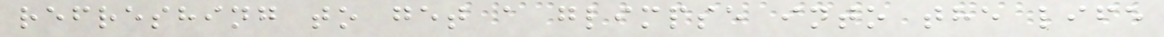refreshing to get a glimpse into the life
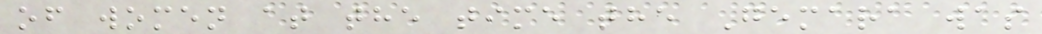of women at the time the Gemara was
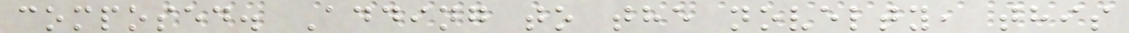composed. Adding to the novelty, this
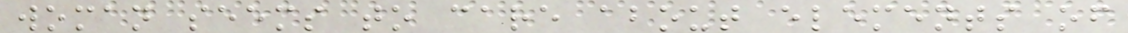woman seems to care about elements of
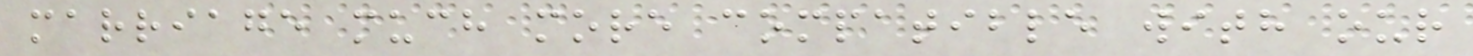marriage much more compatible with our
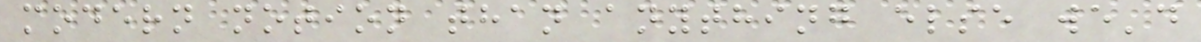modern notion than anything else we'd
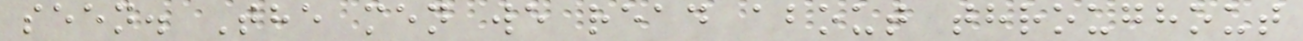seen. The men we read about throughout
